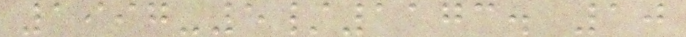1997-5/1173. 10
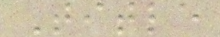Title
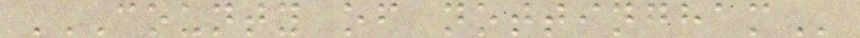COUNTY OF NOTTINGHAM
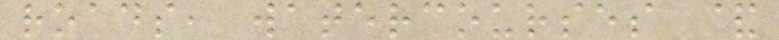roads, watercourses &
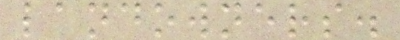landowners.
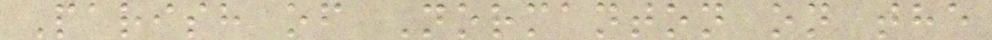Parish of Normanton on the
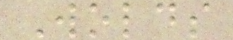Wolds
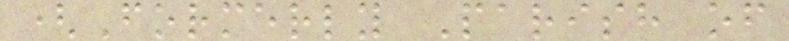(Formerly Parish of
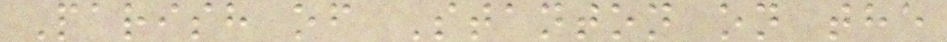Parish of Stanton on the
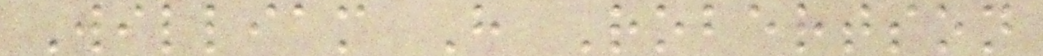William H Robertson
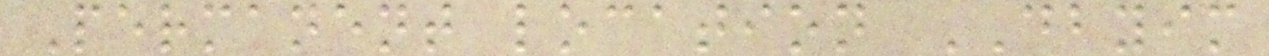Permanent location DBYIM
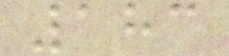183
